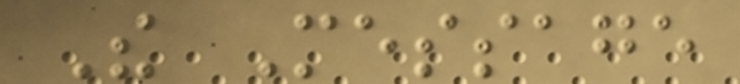The Message
